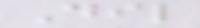Dil
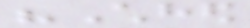"Chhed
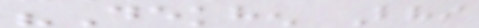"Dekhen Bhi
